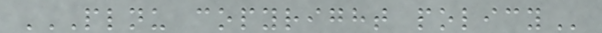PLNU COPYRIGHT POLICY
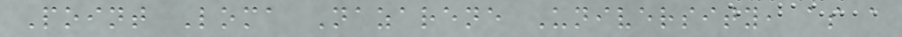Point Loma Nazarene University, as a
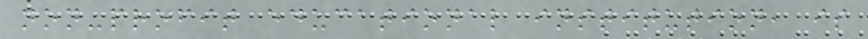non-profit educational institution, is
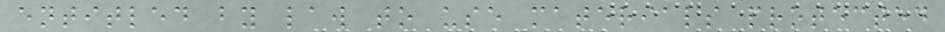entitled by law to use materials protected
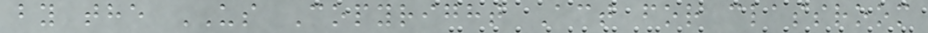by the US Copyright Act for classroom
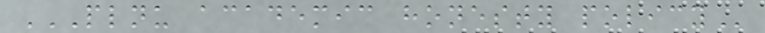PLNU ACADEMIC HONESTY POLICY
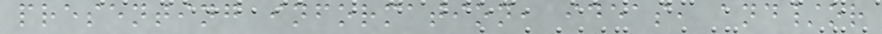presenting information, ideas, and/or
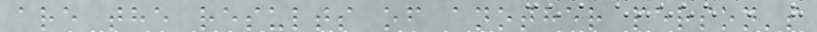are the results of another person's
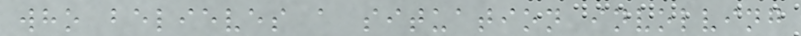who believes a situation involving
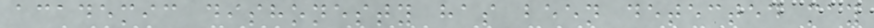academic dishonesty has been detected may
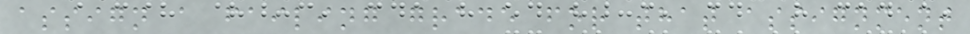assign a failing grade for that assignment
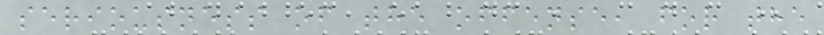seriousness of the offense, for the
